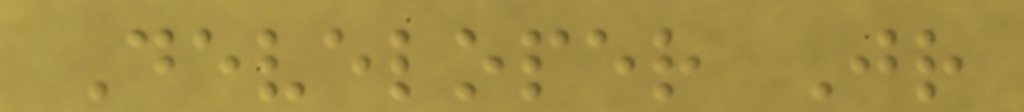Developer Jr
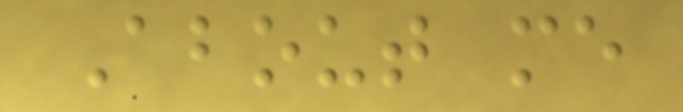About me
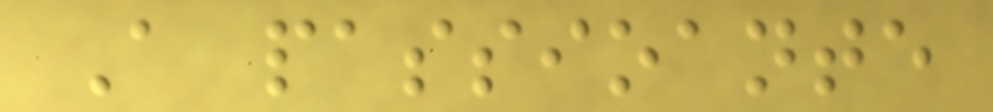A passioante
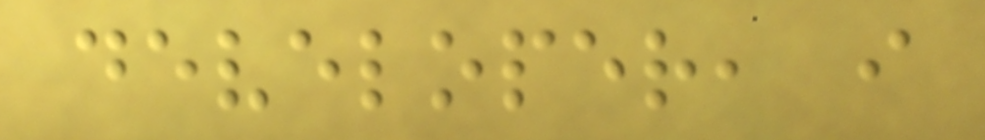developer, i
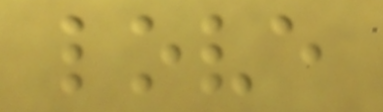love
